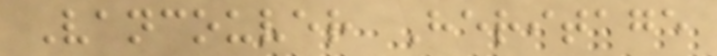Vancouver Heritage
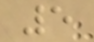5
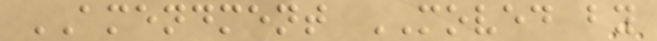AMENDMENT MOVED by
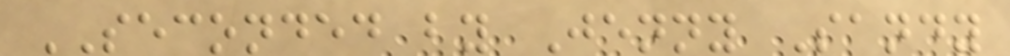SECONDED by Jenny Sandy
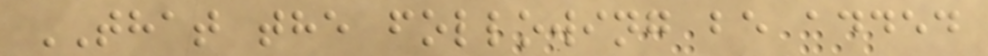THAT the following be added
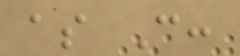as C:
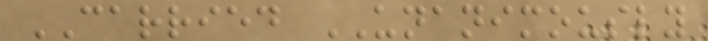CARRIED UNANIMOUSLY
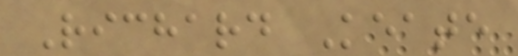Richard Keate
